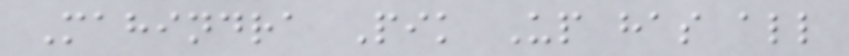Mahindra Pik Up has all
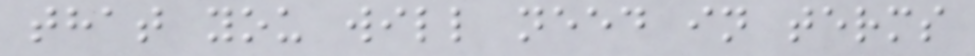that you will need in terms
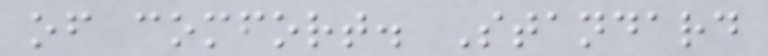of comfort. Standard
